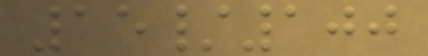15/100
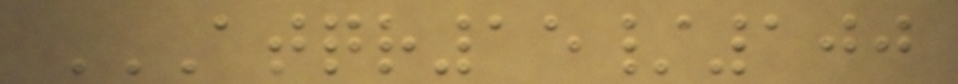ATQR15/100
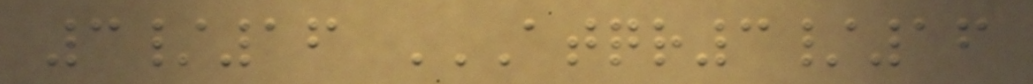3/16 ATQR3/16
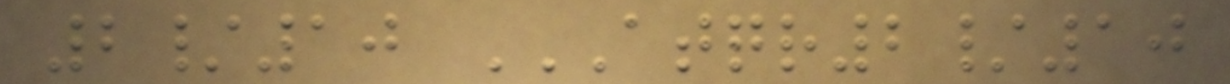2/10 ATQR2/10
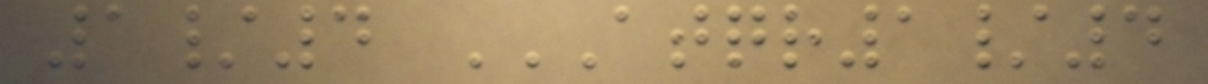1/4 ATQR1/4
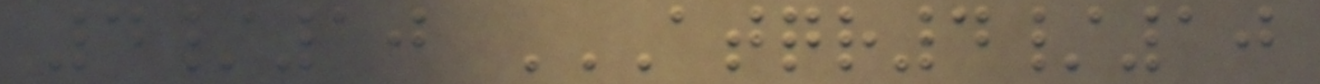4/10 ATQR4/10
